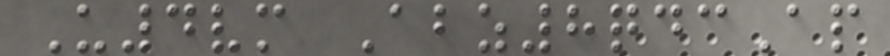U4vm Abz8qdcAp
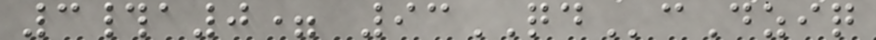3#a0= 93QDcDziq
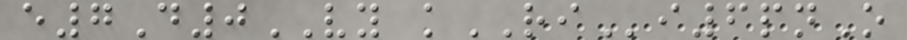e7D0VY kRIi6pnO
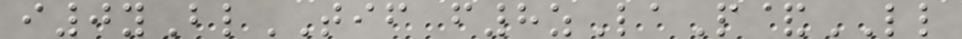i0yBlTIF f8zLaP&LL
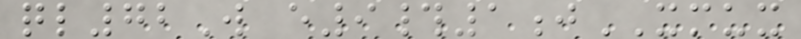ql72W e9#1jXMUX
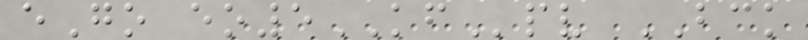eGo eo5KFpv BCK
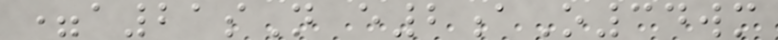=a21sN e2aO34wm
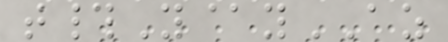t#Y@yAZ
